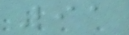91
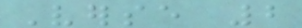Verse 2
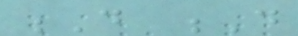D D
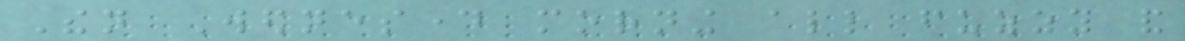Then Wednesday morning all fuzzy and
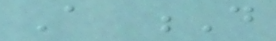A D
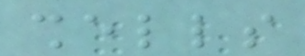shells
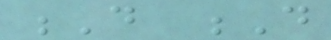D D
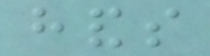hands
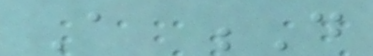A D
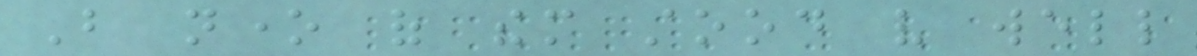But none of them stood very well
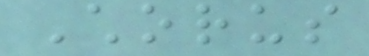Chorus
